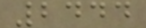2444
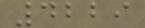4229
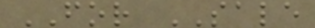FOR SALE
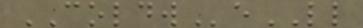COLDWeLL
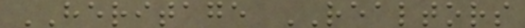HERITAGE REALTORS
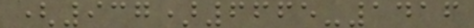(937)6665-1416
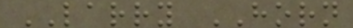LARRY HORN
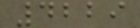4229
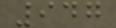947
